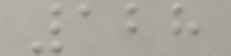128
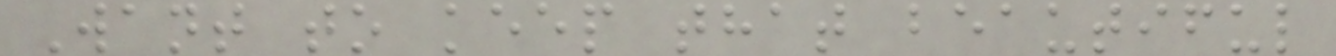Want to keep that beautiful
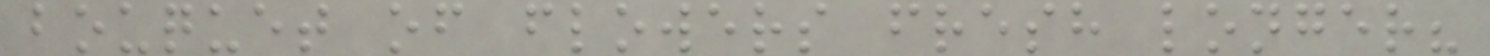bouquet of flowers fresh longer?
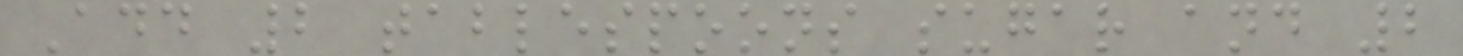Add 2 tablespoons sugar and 2
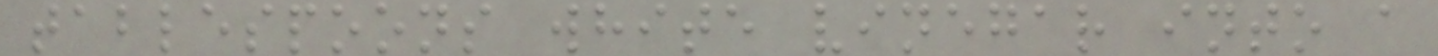tablespoons white vinegar into a
